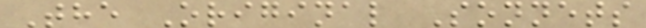The Original Sonnets
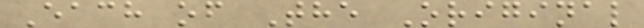Each of The Original
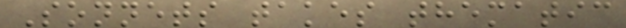Sonnets takes thematic
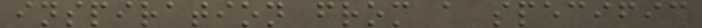inspiration from a specific
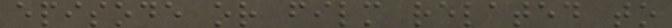episode or film related to
